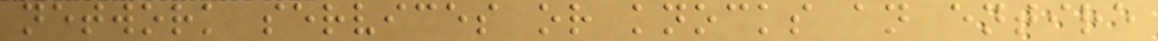network services or knocks an entire
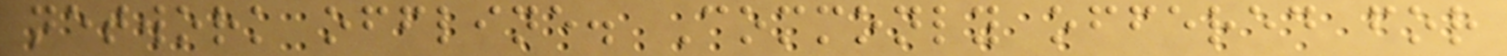network offline. Commonly offered for
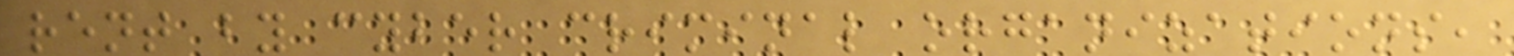rent by cyber criminal organizations,
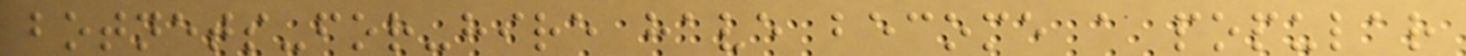botnets-for-hire have become a popular
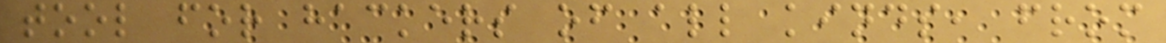tool for hackers of all kinds, from
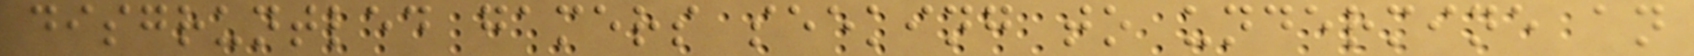disgruntled gamers seeking to undermine an
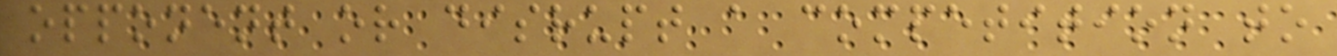opponent or disrupt a competition to
